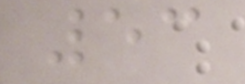53
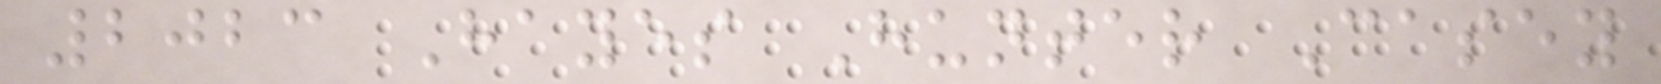2023 Hayes Hunter Casey
